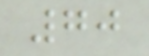70
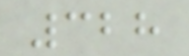328
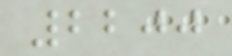2200
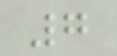7
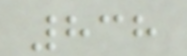838
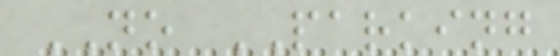NO PARKING
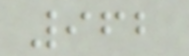962
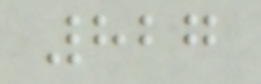827
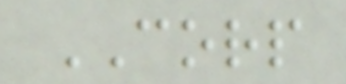CORP
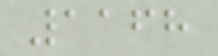1168
